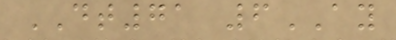DT71 6AY
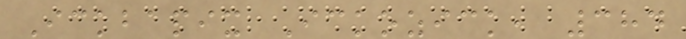Ickbapix Ickozick, 384
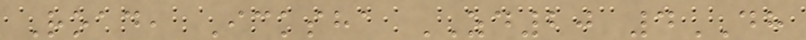Road, Icksha ZD20 4DH
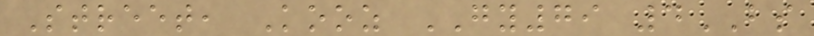Street, Kooz GY79 4BS
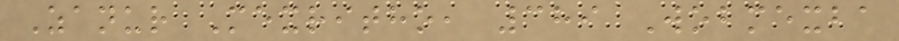Zanur Mexritho, 389 Wobmexba
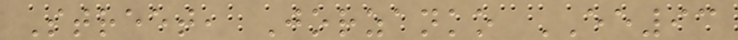Street, Jorzanko EE93
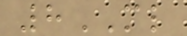8ML
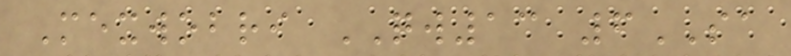Mexwobri QW13 6SA
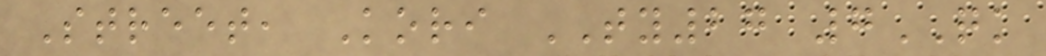Street, Kori TY27 7QK
